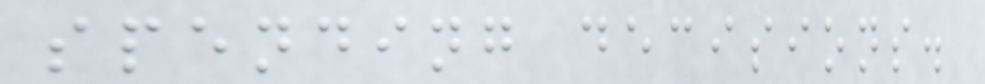spending decisions.
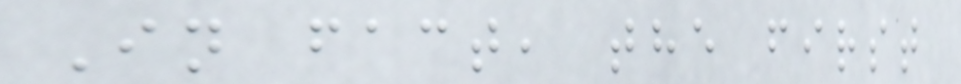In fact, the first
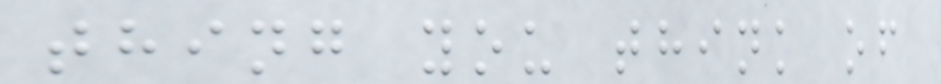thing you think of
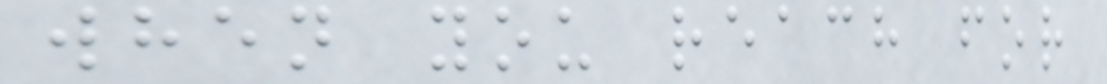when you reach for
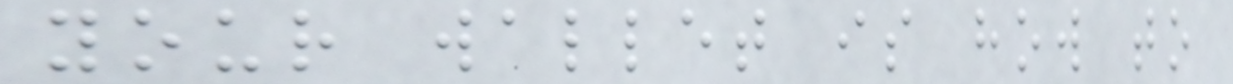your wallet is how to
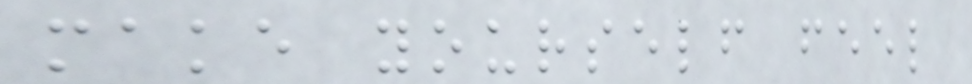make yourself feel
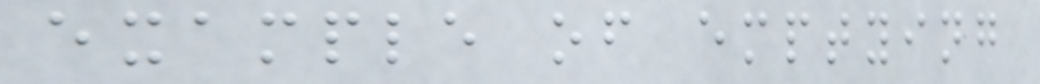example of emptying
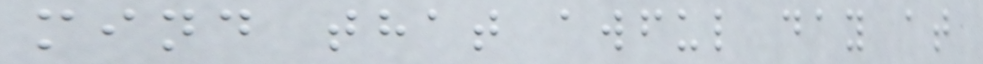mind that awful day at
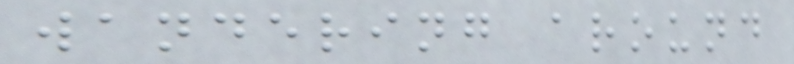wandering around
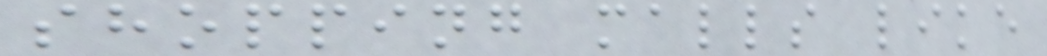shopping malls like
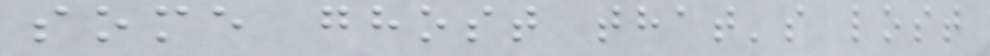some ghost that's lost
